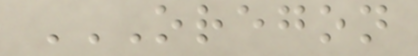OREGON
